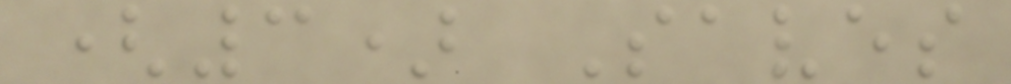(3) Saves
